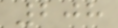208
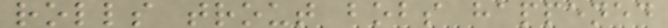rolls trout bobs happened
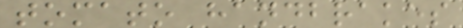tomato handbrakes
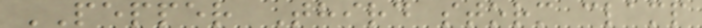PEPPER Third storm clamp
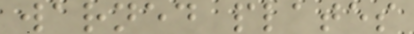warned plates
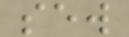sew
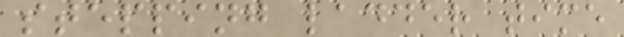stepping ladder time
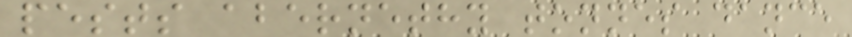pests abernethy tonnes dance
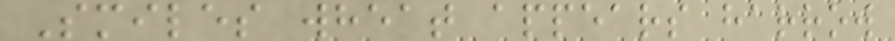Smiles wheat appears harrow
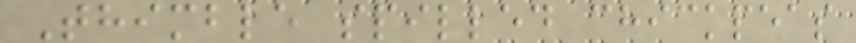Thimble spilled chickpeas
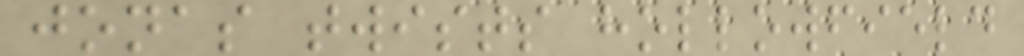jonas twists hollowfield
